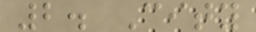2. City
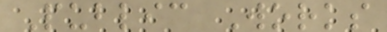Public Works
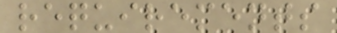requirements
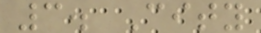3. City
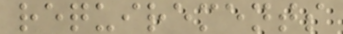requirements
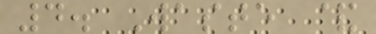4. Waste &
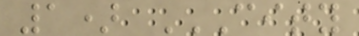1) CITY
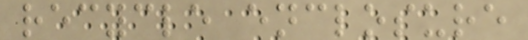recycle enclosure
